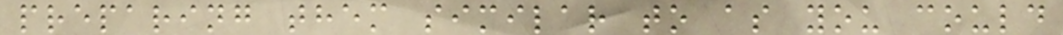preparing them similar to as you could
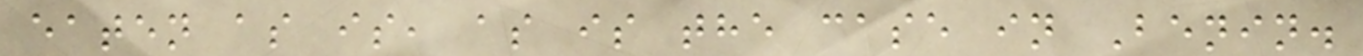eaten as is, as is the case in Benin.
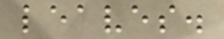leaves.
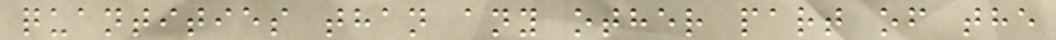quantities than any other part of the
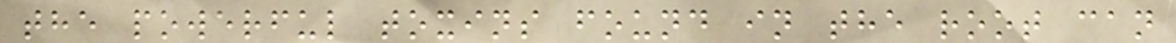the powerful toxins found in the root can
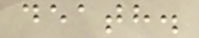death.
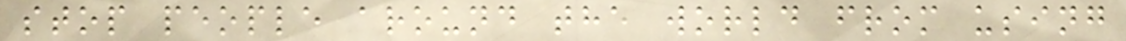stop people around the world from using
